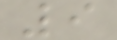9
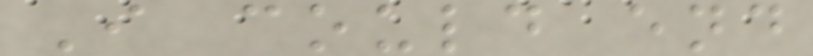I could end
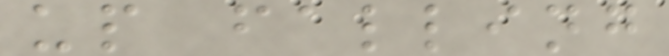up falling
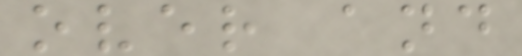over and
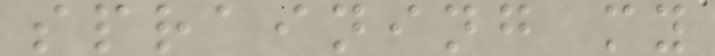spraining my
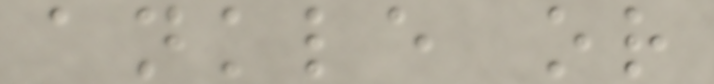ankle or
